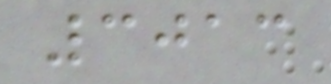3013
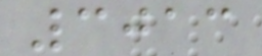3013
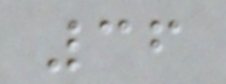36
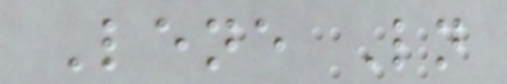Lene Ln
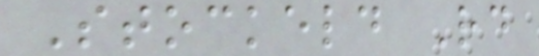Stockeld Rd
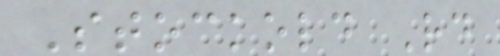Stockold Rd
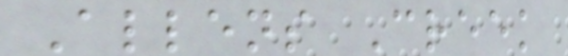Allens Creek
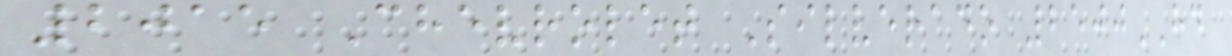2015 Chevrolet Silverado 2500HD
